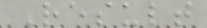Result
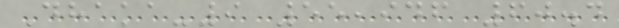Dhaka-9 55,946 60.4
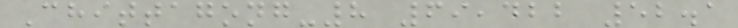Chittagong-8 69,422 52.1
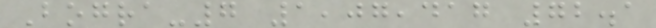Bogra-7 1,07,417 72.1
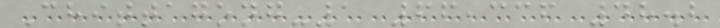Chittagong-1 66,336 48.2
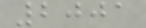2001
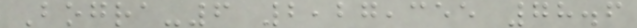Bogra-6 2,27,355 78.6
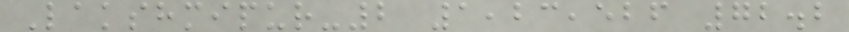Lakshmipur-2 1,23,526 72.2
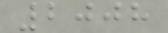2008
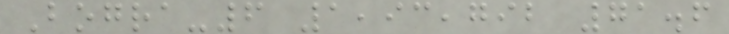Bogra-6 1,93,792 71.6
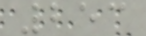253
